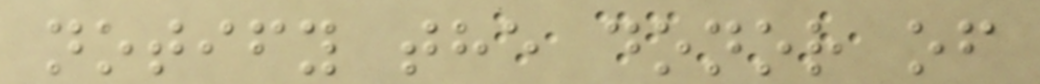notify the donor of
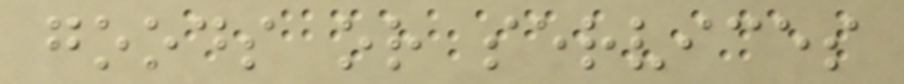goods or services
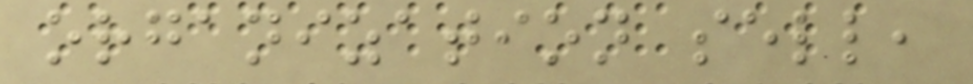organization sell,
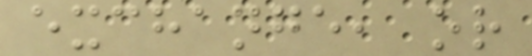exchange, or
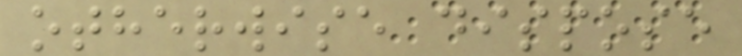otherwise dispose
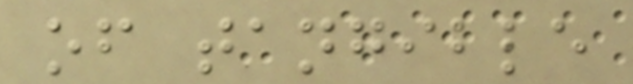of tangible
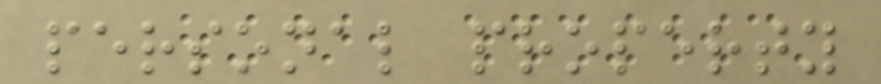personal property
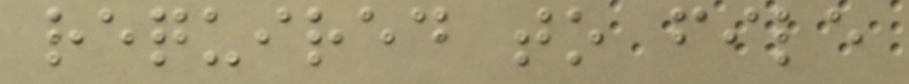required to file
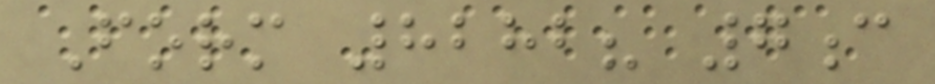Form 8282? 7c
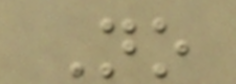No
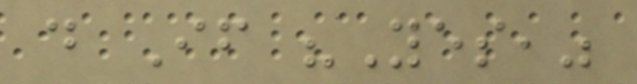d If "Yes,"
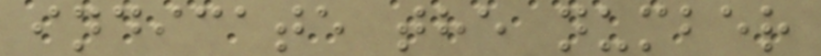indicate the number
